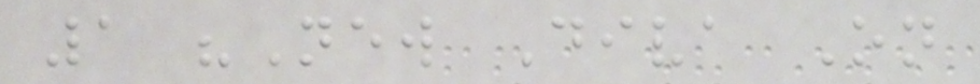1 "New Diva On
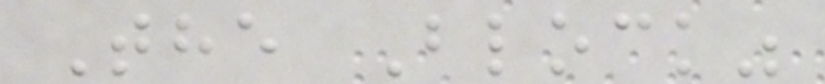The Block"
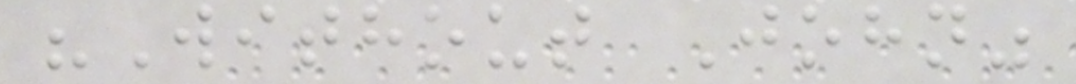"Without John"
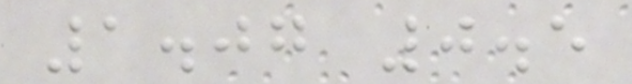1.07 0.5
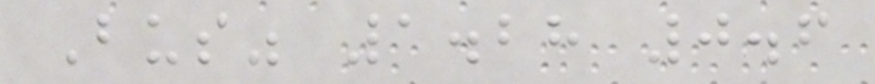Bus" 1.28 0.6
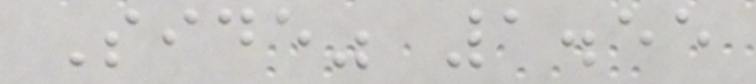Side" 1.55
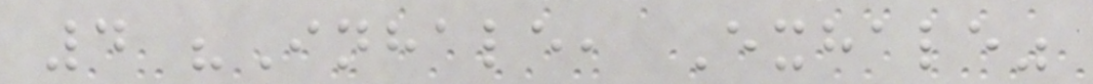4 "Inhale, Exhale"
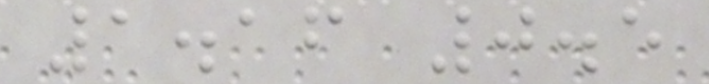1.16 0.5
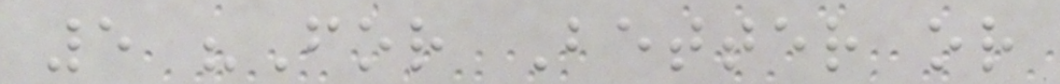5 "For Better or
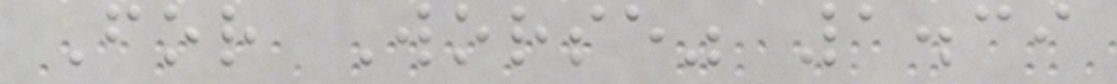For Worse" 1.39
